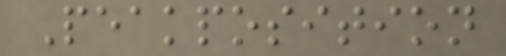Peakposition
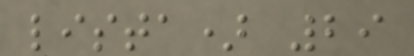lista) 29
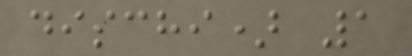dischi) 1
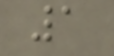1
